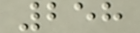258
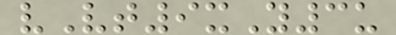vVt9xY3u
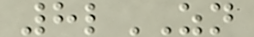8lZN
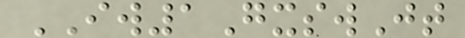IW1GxswJt
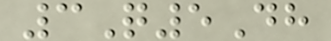3Q5Dh
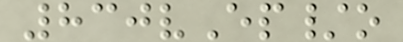830vEp/o
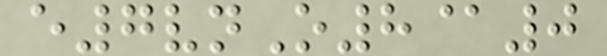e7vnO8@0
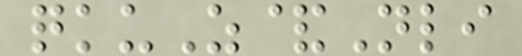qkuZ&Nli
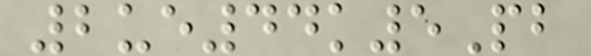2ue44k5Pb
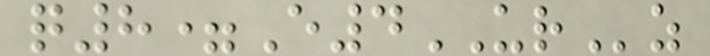q8=E4URz
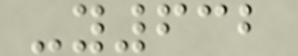-y632
